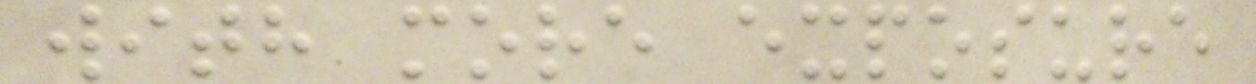with more exposure
